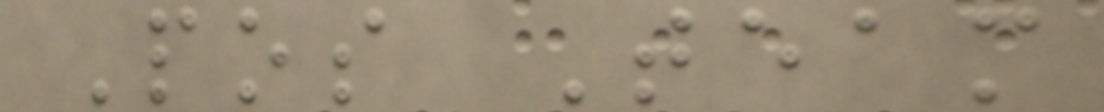Pos Team
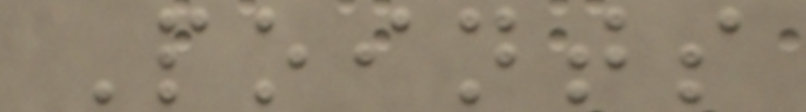Points
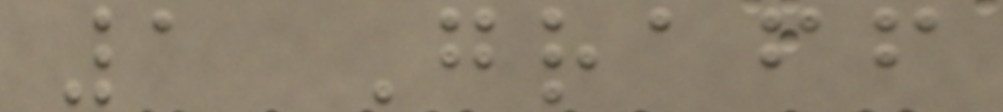1 Graff
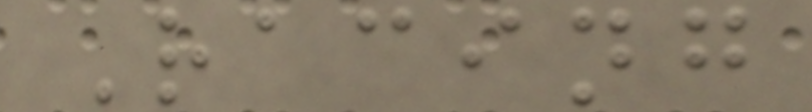Racing
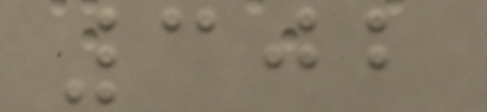302
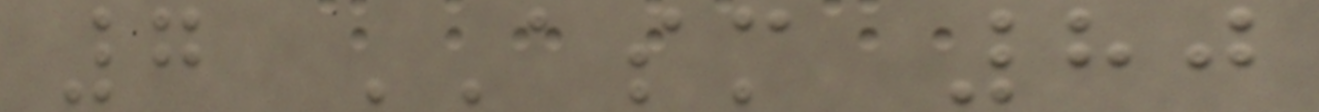7 ASM 80
